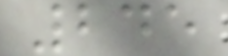245
